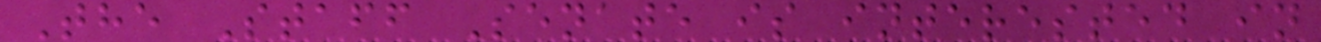The Staff Senate is interested in
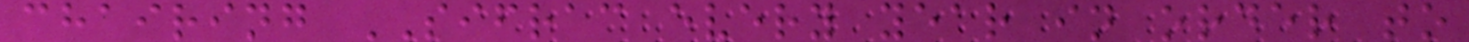chairing SIFRAC every year in order to
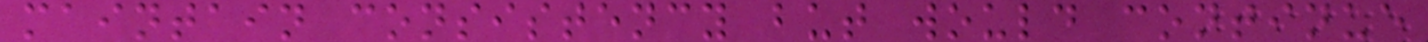maintain consistency but would continue
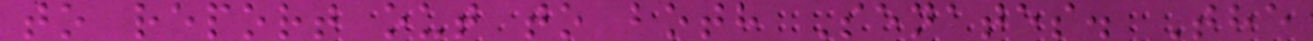to report out to both Senates. The
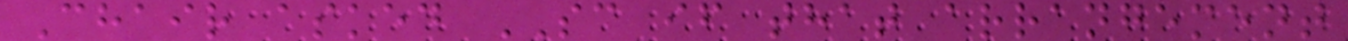Chair asked SC if that arrangement
